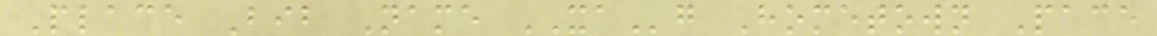Place Bib Name XAg Hometown Pace
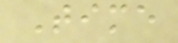Time
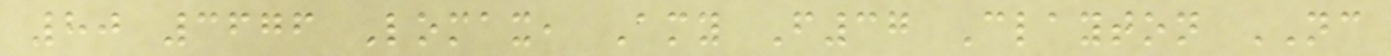80 3676 Lomax, Amy F37 Clayton NC
